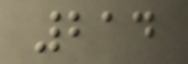214
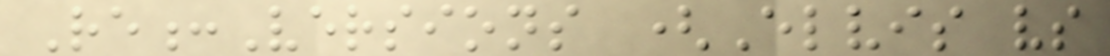Re:Versions (Elvis vs
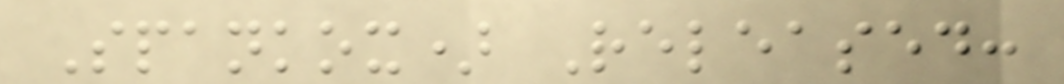Spankox) Released:
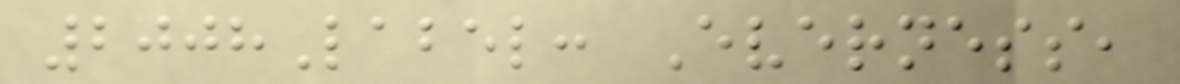2008Label: Everness,
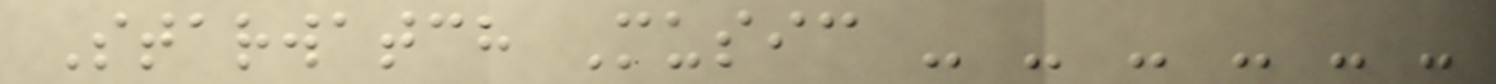Starwatch Music - - - - - -
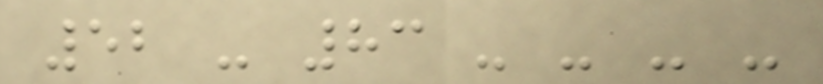52 - 83 - - - -
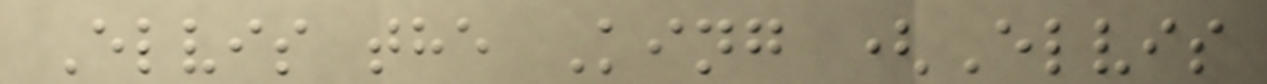Elvis the King (Elvis
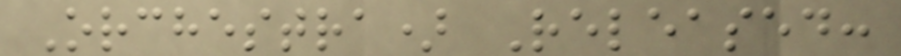Orchestra) Released:
